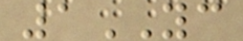1YC
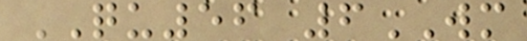QU56 6WM
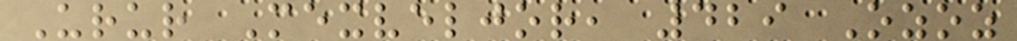Urur Mexveljor, 429 Ozoz
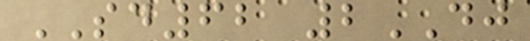SD62 2DJ
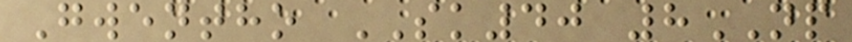Gwentho SK40 8NP
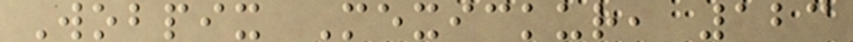Wobpix Mexickur, 123
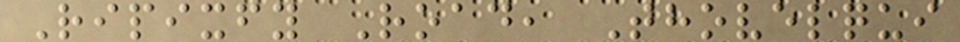Ripixfy Road, Thovelqui
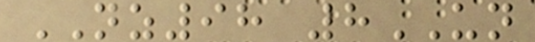NZ98 8UN
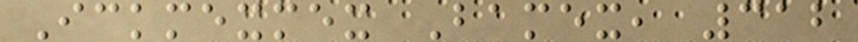Ickmexmex Bamex, 312
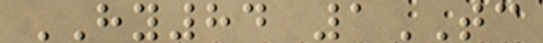HY84 1TC
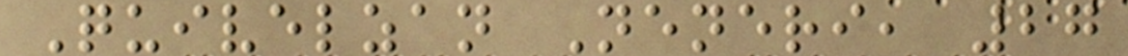Quivelzan Neneri, 27
